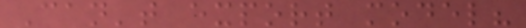Can't export model?
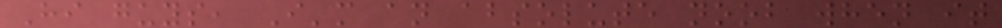Hi guys, I'm an absolute noob when it
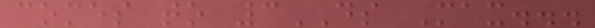comes to 3DS Max...
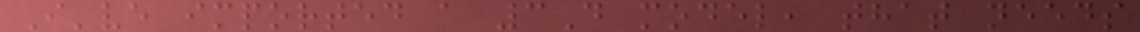I've imported a 3D model, that needs
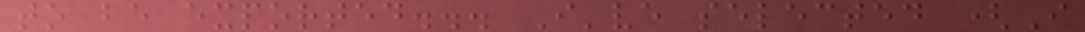to be exported... I've selected (I
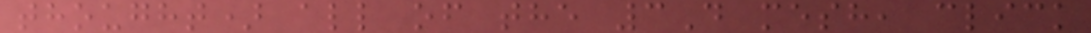thought) all of the 3D mesh, click
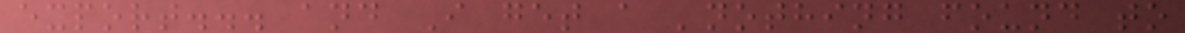export... and I get a 'nothing found to
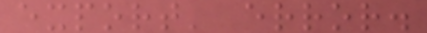export' error.
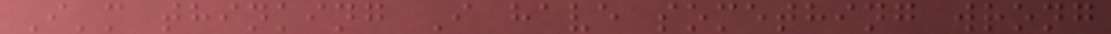I'm thinking I have something wrong
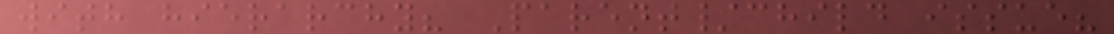with hierarchy? Parent/child issue?
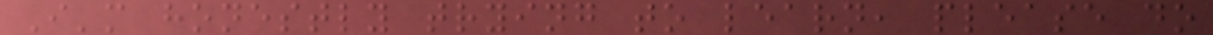I'm honestly trying to learn, please do
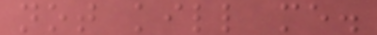not kill me.
